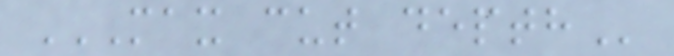MAX CUT DEPTH
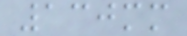130mm
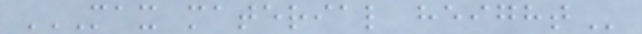MAX MATERIAL HEIGHT
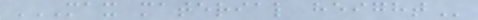MAX MATERIAL HEIGHT
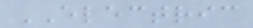ELECTRIC
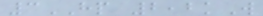3HP 2,2kW
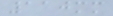110mm
